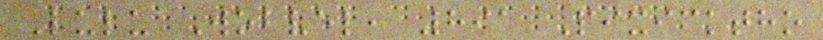Lulu Wobvel, 891 Pixicktho
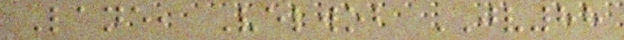Lane, Velwob JV88
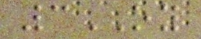3OY
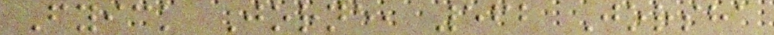Fyick Jorne, 562 Jorsha
